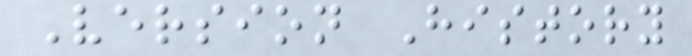Version History
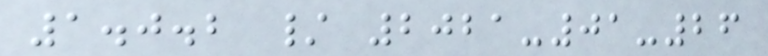1.0.2 / 2021-01-26
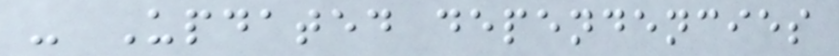- Updated dependencies
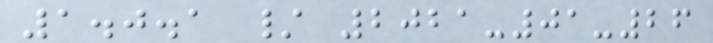1.0.1 / 2021-01-26
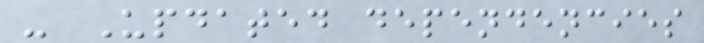- Updated dependencies
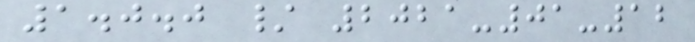1.0.0 / 2021-01-12
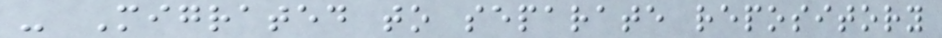- Migrated to separate repository
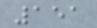151
